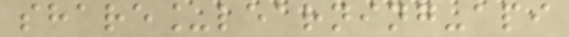share_learning-api
